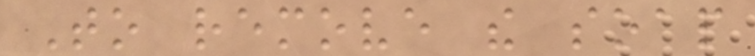To remove the soap
